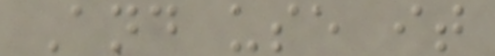And use it
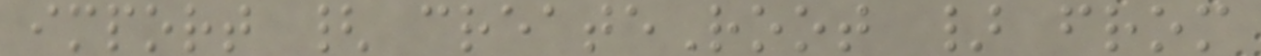import { createRoot } from
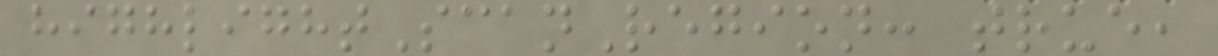highlightScanRegion: true,
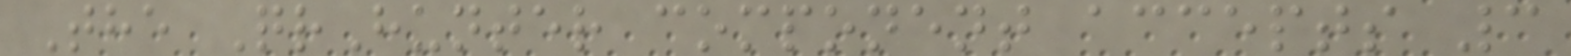The QrHunter component accepts 3
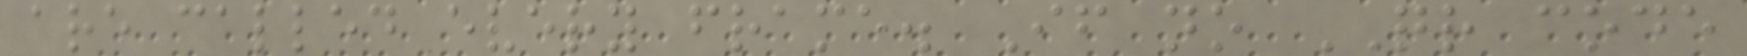are called every frame. If no QR code
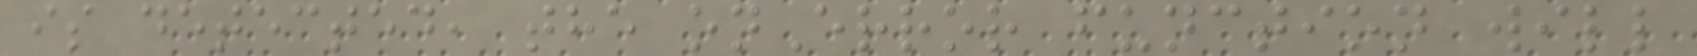is detected, the onError function will
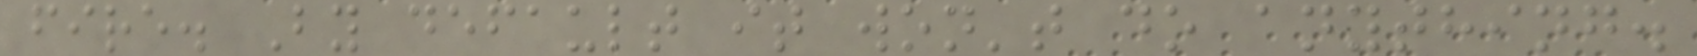fire. By default it won't do anything.
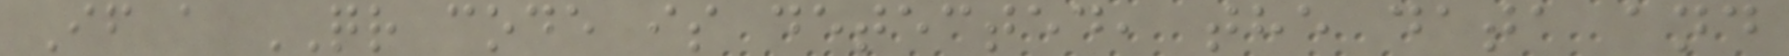If a QR code is detected, the data and
